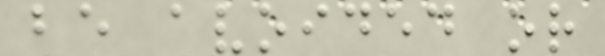be avoided or
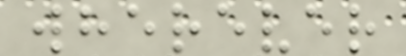wherever
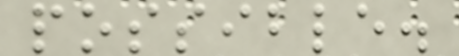possible.
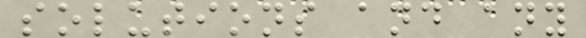solutions and any
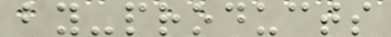by-products
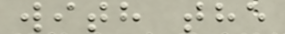with the
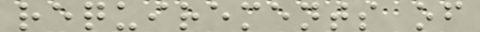requirements of
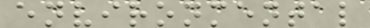environmental
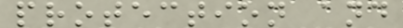protection and
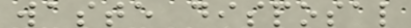waste disposal
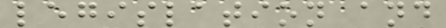legislation and
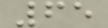65
